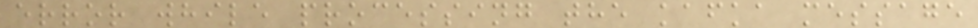error while processing the kafka message
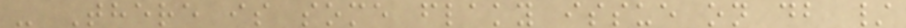- There is some flaky issue on db /
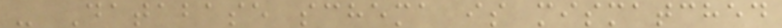- Database schema is mismatched
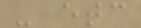- etc
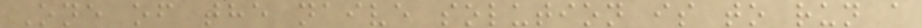One of the naive solution is to run a
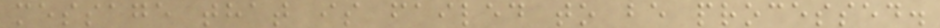message that is failed to be processed.
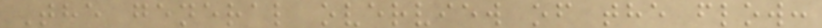The general overview of the flow:
